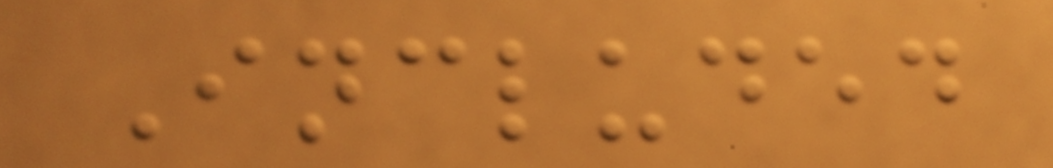Included
